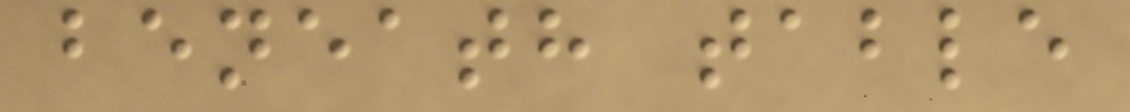beneath table
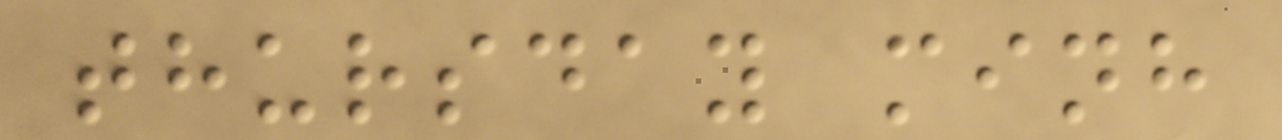thursday minh
